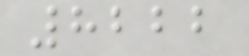8222
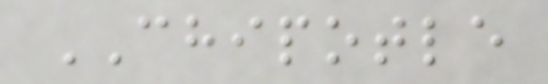CHIPOTLE
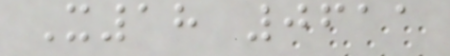X18 0611
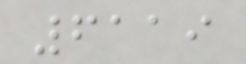6119
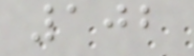102
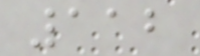112
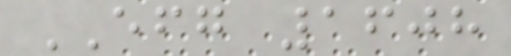EFG 1608
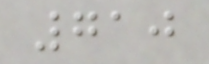710
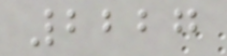2227
